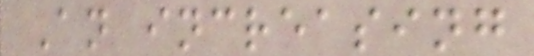An increasing
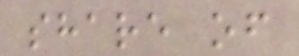share of
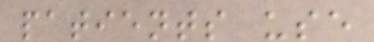patients use
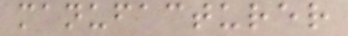manufacturer
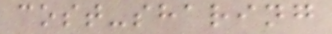cost-sharing
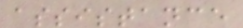assistance
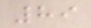89
